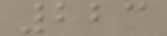223
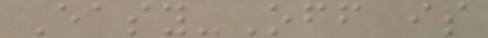Easy-Off is
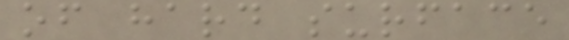of hard surface
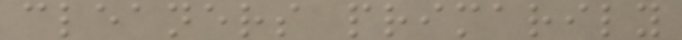cleaners primarily
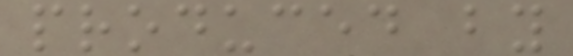produced by
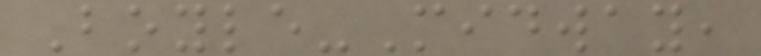Boyle-Midway,
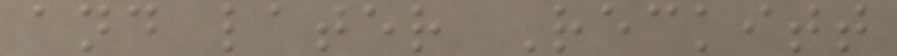and later Reckitt
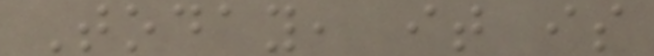Today, it is
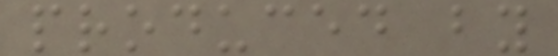produced by
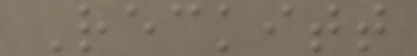Reckitt
